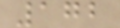172
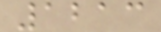1213
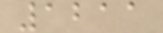1211
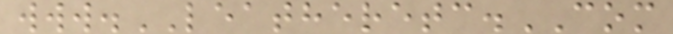www.LEATHERETC.COM
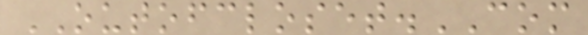OUTOFCLOSET.COM
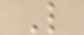L
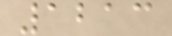1213
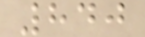840
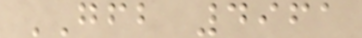GFB 4961
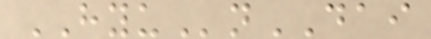HYUnDAI
